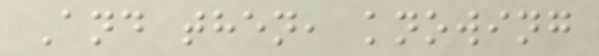And then, knowing
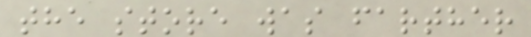the store was farther
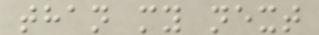than my next
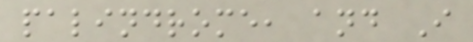palindrome, and I
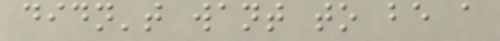didn't want to be a
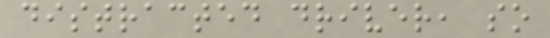distracted driver, so
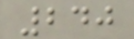240
